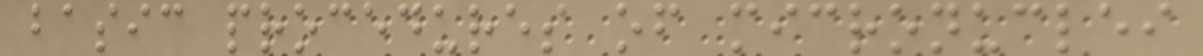basic procedures of micronuclei
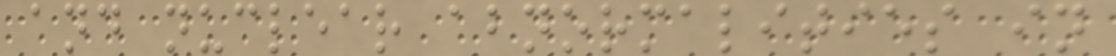and nuclear abnormalities in
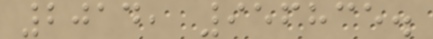2014, 956835.
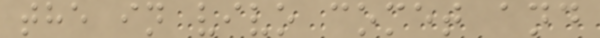the in vivo comet and
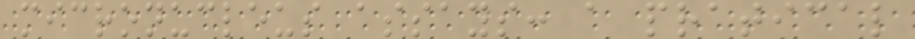micronucleus assays: a pratical
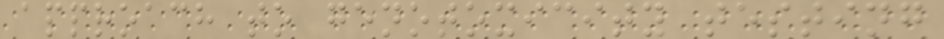approach to genotoxicity testing
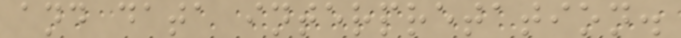and data interpretation.
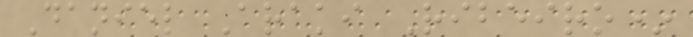Daniel Araki Ribeiro*
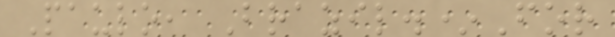Paulo, Brazil.*For
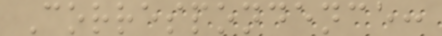Correspondence:
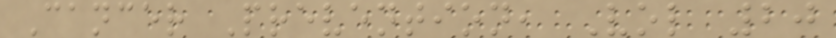Cancer Prevention, Vol 20
